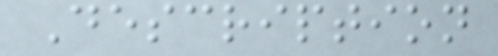Description
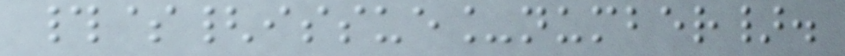#${issue_number}.
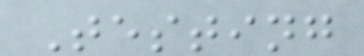Testing
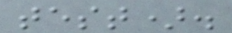test).
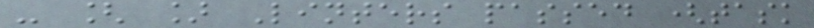- [ ] Linters passed (task
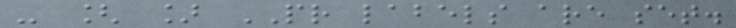- [ ] PR labels are set.
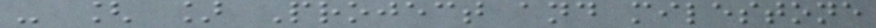- [ ] Project and milestone
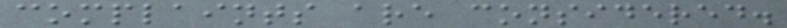complaints are considered.
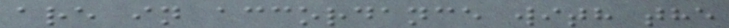are in accordance with the
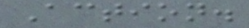Action.
